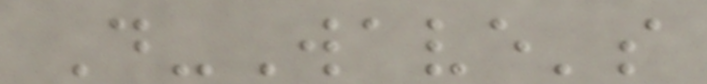D-Wave's
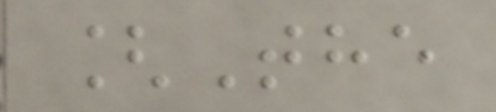[The
